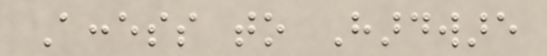Access to Hardware
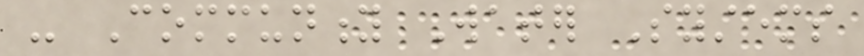- Community Water Systems
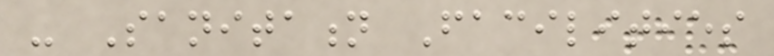- Sanitation Facilities
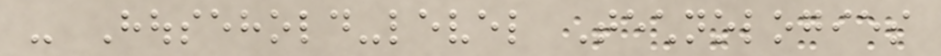- Household-level Technologies
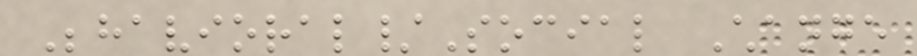Behavioral/Social Change
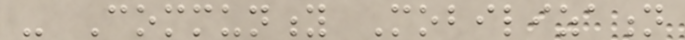- Community Mobilization
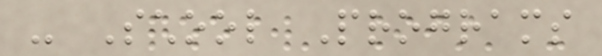- School Programs
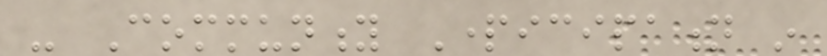- Community Participation in
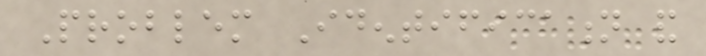Problem Identification and
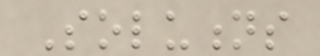Solutions
